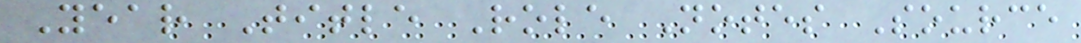Year Title Role Notes Source
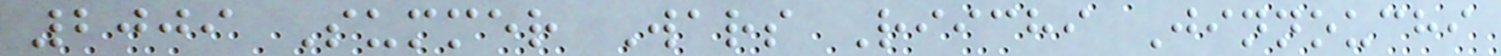2009 Summer Wars Riichi Jinnouchi
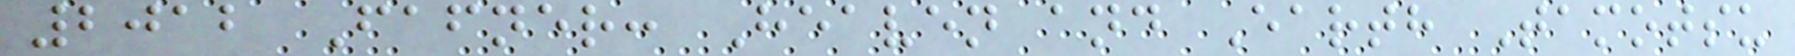2012 Fafner: Heaven and Earth Tamotsu
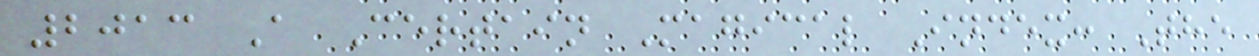2013 A Certain Magical Index: The
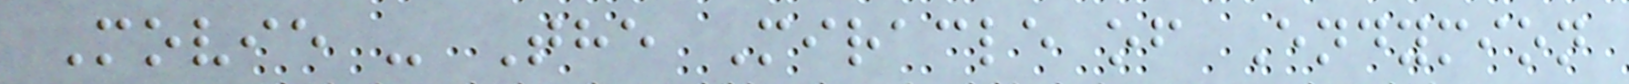Movie - The Miracle of Endymion
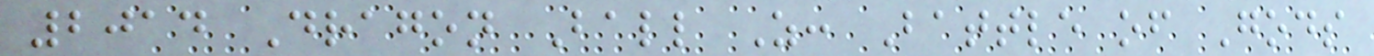2014 Dragon Ball Z: Battle of Gods
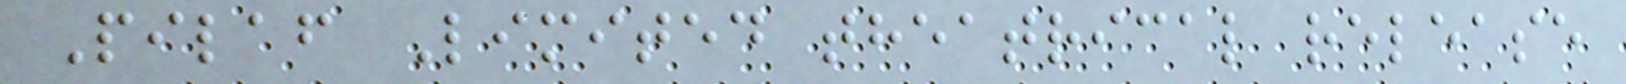Pilaf Limited theatrical release
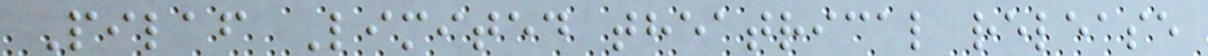Pilaf Limited theatrical release
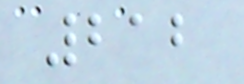212
